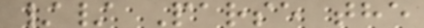// Parse the
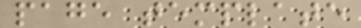page template
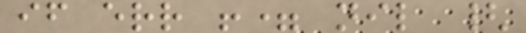if err != nil {
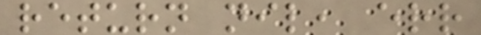return nil, err
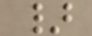}
